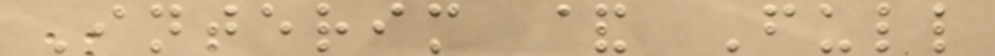Interim & Full
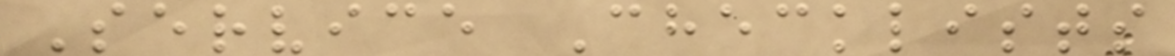Service Checklists
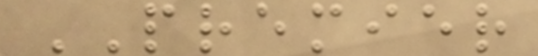PREMIER
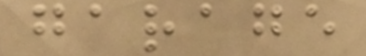garage
